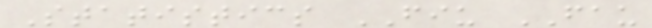Statistics FIU FAU
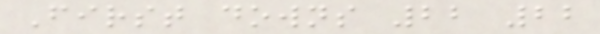First downs 22 22
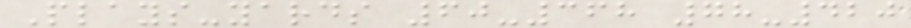Plays-yards 60-368 78-420
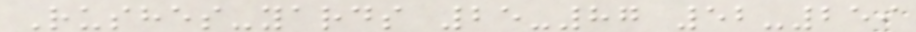Rushes-yards 25-87 52-259
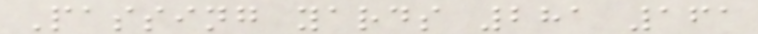Passing yards 281 161
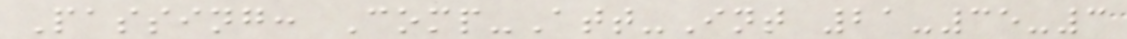Passing: Comp-Att-Int 21-35-3
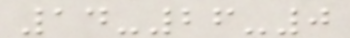14-26-0
